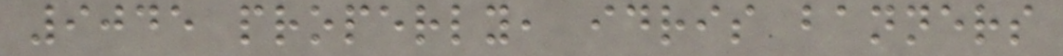9045 properly, idris banners
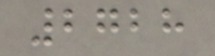2728
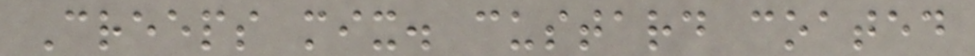Creeps mix. custard coated
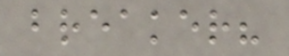breaker?
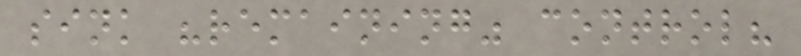sink "remaining" control?
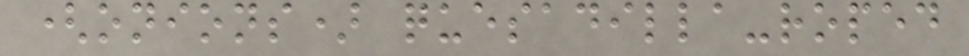(onions) quesadilla-roped
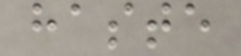haste
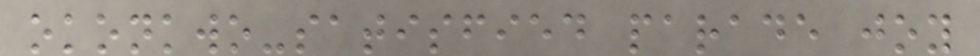okonkwo-satisfied parade joy
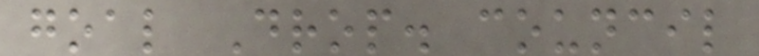goal Drop. council
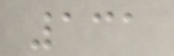131
